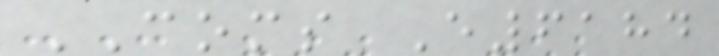COMS E6184
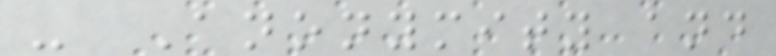- Anonymity and
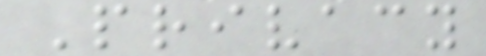Privacy
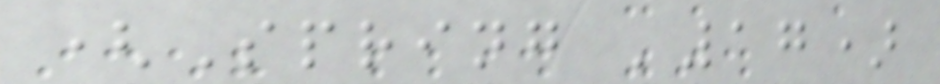(Spring '17)
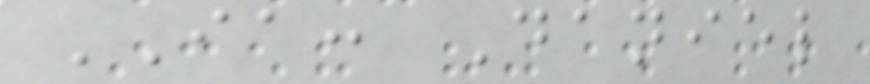IA: Daniel
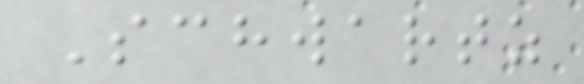Schwartz
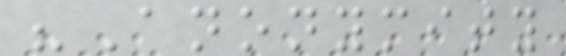"Anonymity
